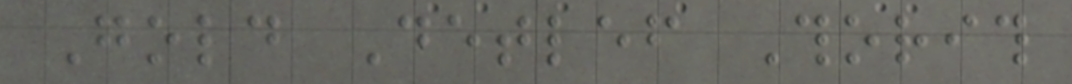Gold Detlef Thorith
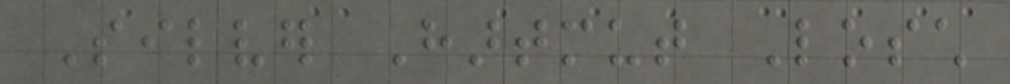Silver Hartmut Losch
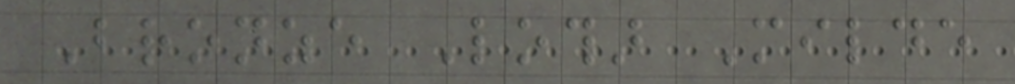Bronze Lothar Milde
